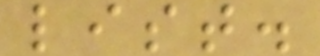list.
